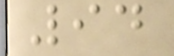94
